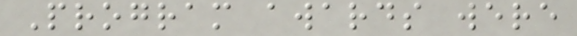Program awards were
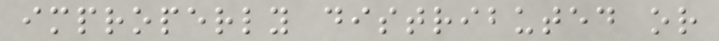improperly distributed or
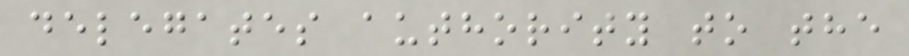delegates authority to the
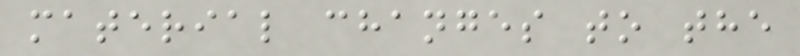material changes to the
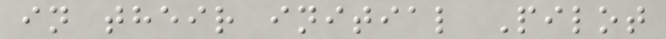in their initial Pilot
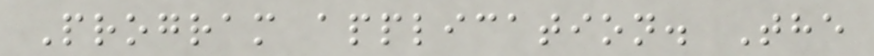Program application. The
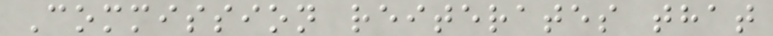Commission reiterates that
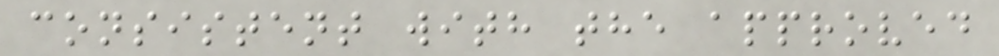consistent with the approved
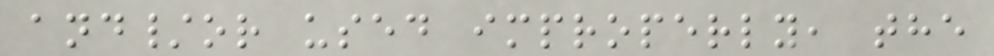and/or used improperly, the
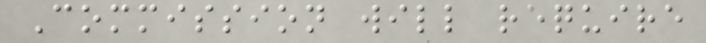Commission will require
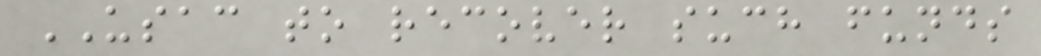USAC to recover such funds
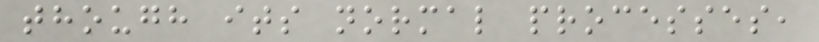though its normal processes,
